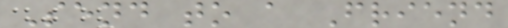Send to a Friend
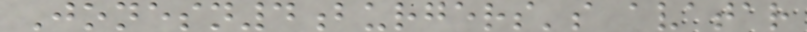Jonesn4burgers's avatar
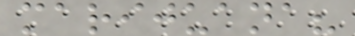marijuana?
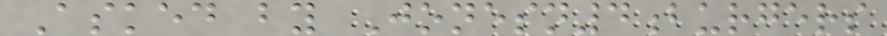Asked by Jonesn4burgers
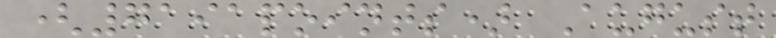(7191points) August
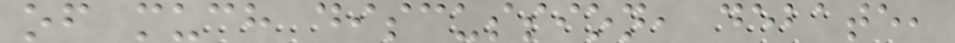of much discussion, debate,
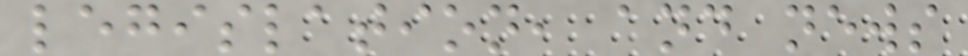legislation, and news
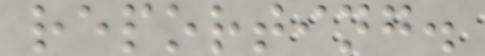reporting.
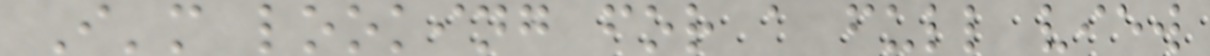I'm looking for a full view
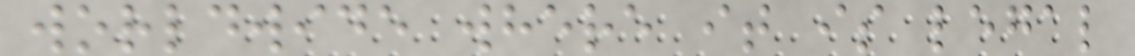worldwide where it is legal
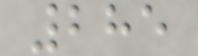285
